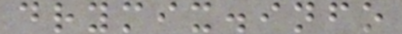drymix.info
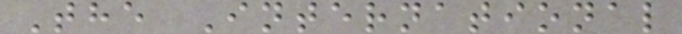The International
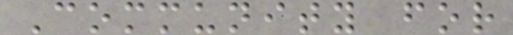Community for
